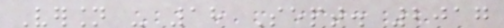Version - 18 Sept. 2017
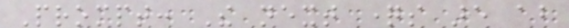Prompt: The next questions are about
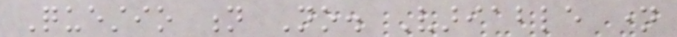Questio n No. Variable name
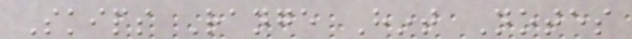Skips Range Hint Notes
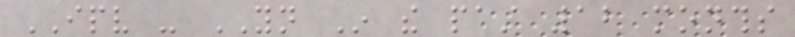IPV - YN In the past 12 months
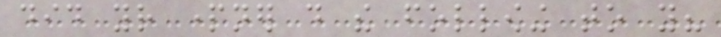did your partner do the following to you?
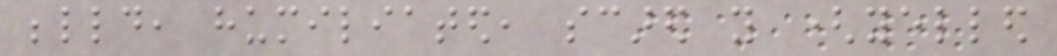belittled, humiliated, scared you (yelled
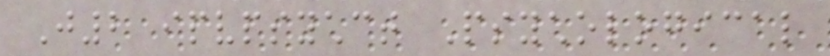J2 ipvpsychct Psychological
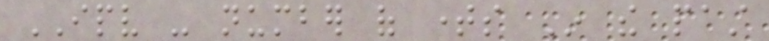IPV - number of times In the past
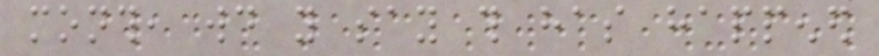month, would you say this has happened
